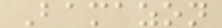Bamazon
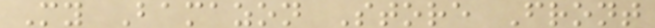My Bamazon Store Front
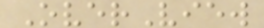OverView
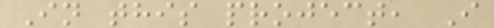In this project, I
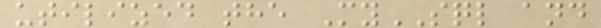utilized the MySQL and
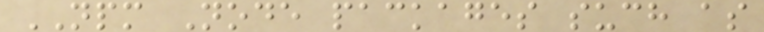NPM Node packages such as
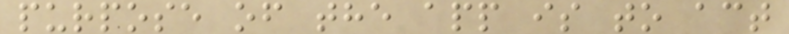purpose of the app is to act
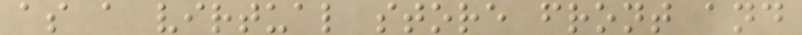as a virtual store front and
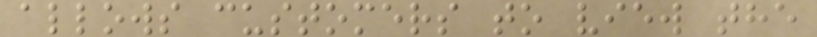allows customers to view the
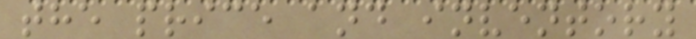the price and inventory
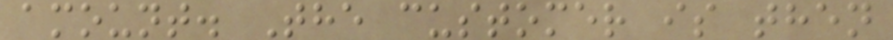amount. The customer is then
